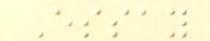Essay
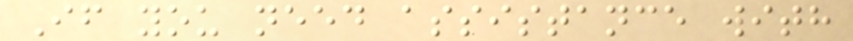If you need assistance with
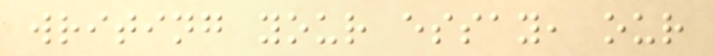writing your essay, our
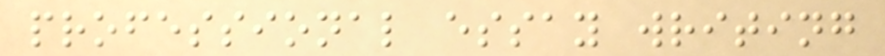professional essay writing
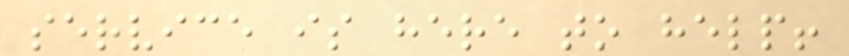service is here to help!
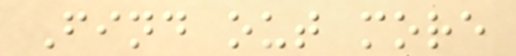Find out more
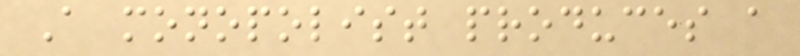A monopolist produces a
